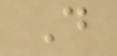D
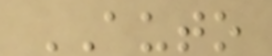AUTO
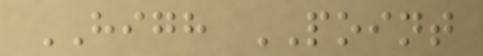HIGH POINT
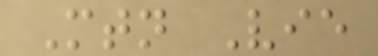Mtn Vie
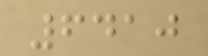6410
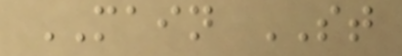MAIN ST
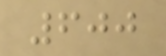600
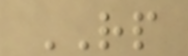RP
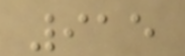915
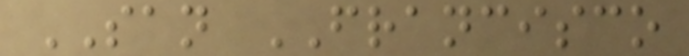SAN FRANCISCO
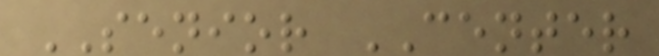SENIOR CENTER
